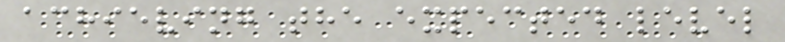achieving the expected level
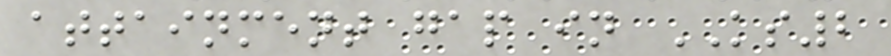attainment gap in KS2
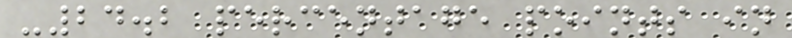-24.2 percentage points in
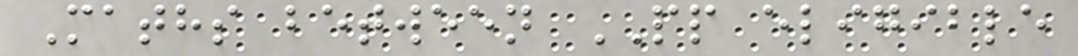Maths between PP eligible
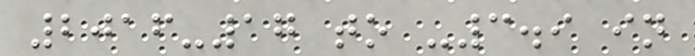2016-17 to -3.9 in
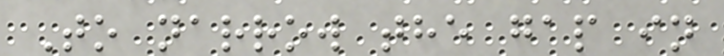To narrow the gap in
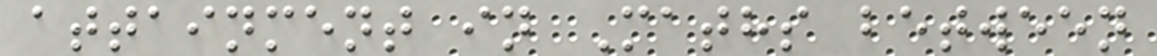attainment in Maths between
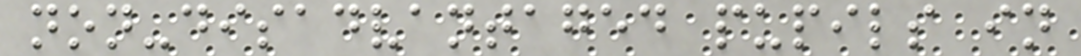non-disadvantaged pupils in
